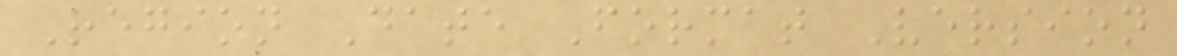Region Date Format Version
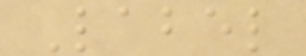Label
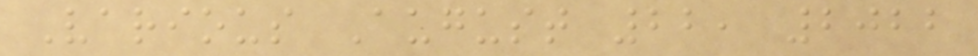Various August 22, 2022
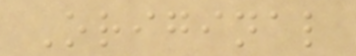Original
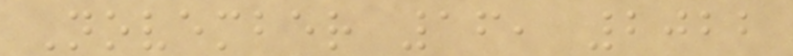November 16, 2022
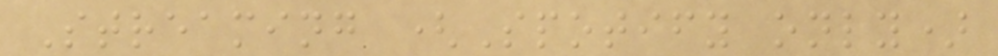Streaming (Spotify only)
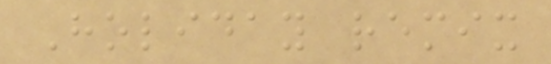Holiday remix
